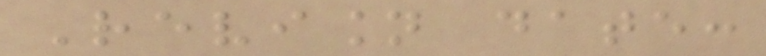Revision date:
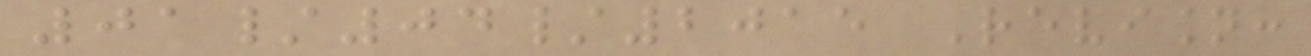01/04/2015 Revision:
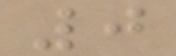0
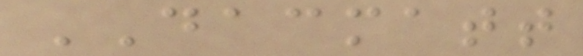DACMATT
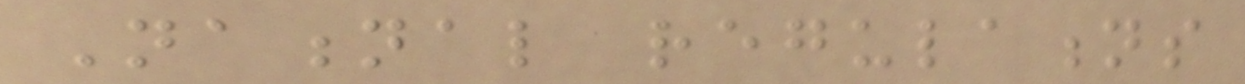National regulations
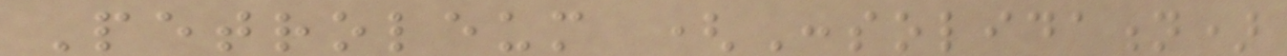Petroleum (Consolidation)
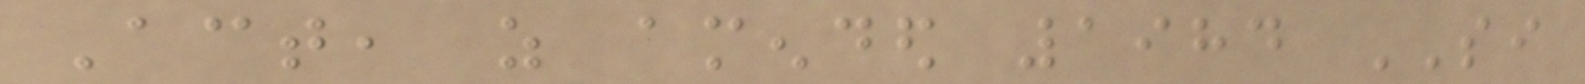Act, as amended 1984 SI
